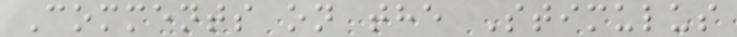Comments on the Stimulus
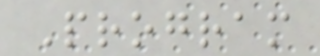Program
